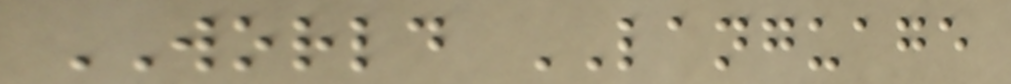WORLD LANGUAGE
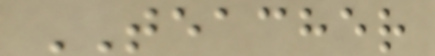TEACHER
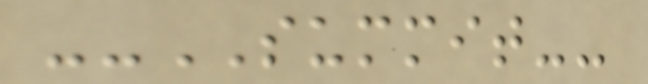--SUMMIT--
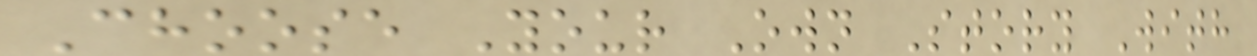Choose Your Own Story With
